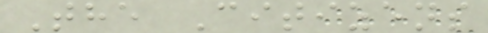The Citizens
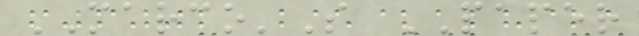MARCO'S PAPER
